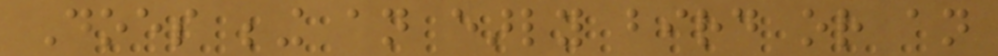Does being an early bird or an
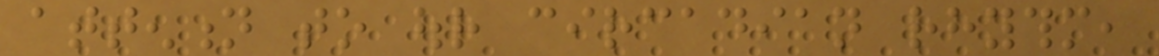attention to our circadian rhythm,
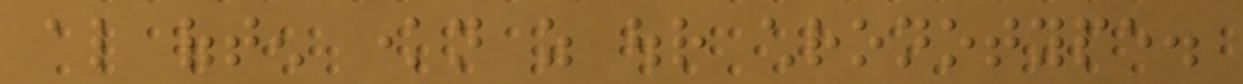also often known as our chronotype.
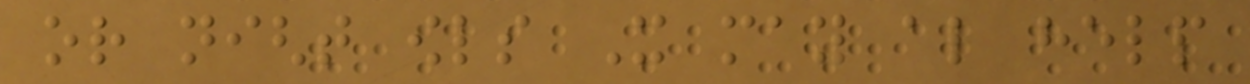or night owls It may also help
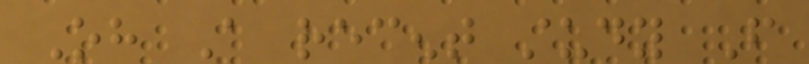Oh A recent study From
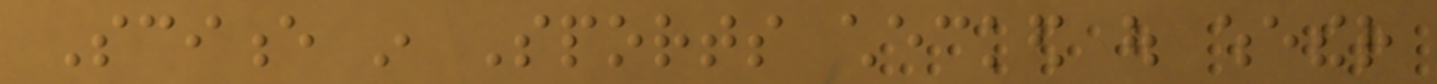Science in Sports checked out whether
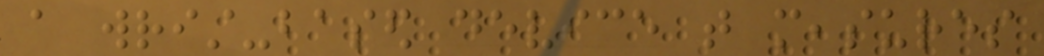a wrist-based device that measures
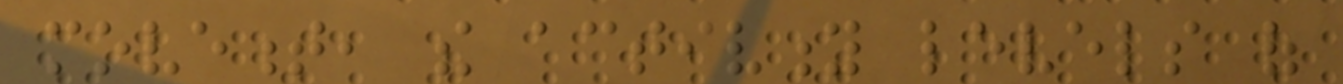movement, the activity levels of
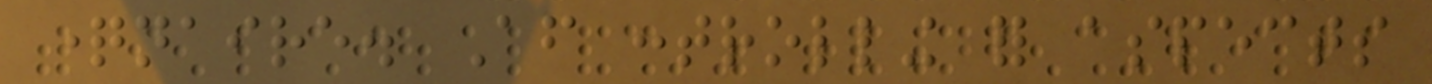questionnaire. After controlling for aspects
